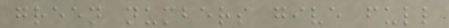green numbers give full
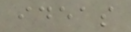ideas
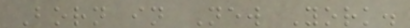Born in New York.
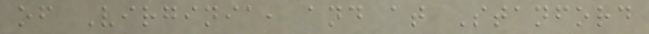of Virginia, and at Stanford
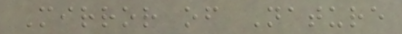Mirror of Nature
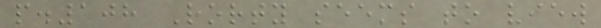p.108 Rorty seems to view
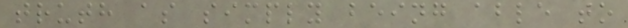truth as simply being able to
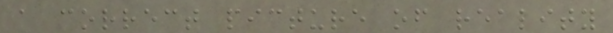a correct picture of reality
